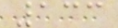133
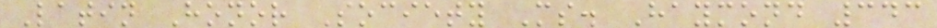Latin Honor Society Ms. Haymond 343
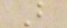B
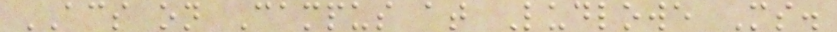ACS on Campus at Ludlowe Ms.
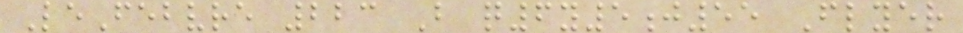LeFebvre 223 B q6y5j55 Flyer
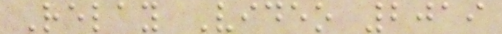Relay Video 2019
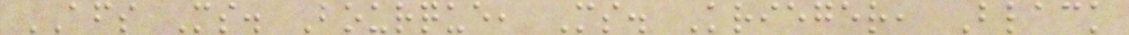AFS Ms. Bourque, Ms. Krieger, Black
